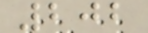202
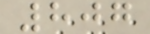807
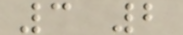3 2
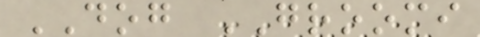DOG GROOMI
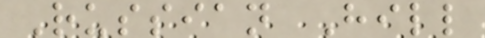Russian Hill
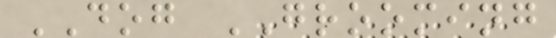DOG GROOMING
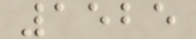1525
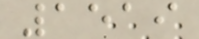1519
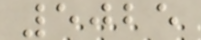5025
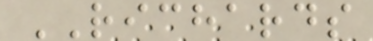RICHARDS
